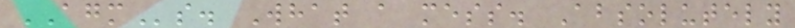AGMs. What a mess. Absolutely
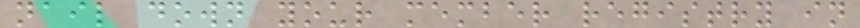nail down your member registry in
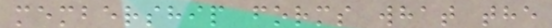membership forms what the
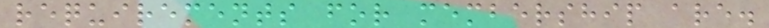requirements for membership are.
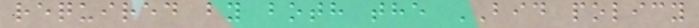required by both the BID policy
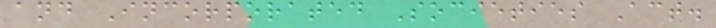and Incorporated Societies Act.
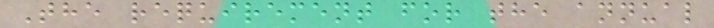The requirement for the annual
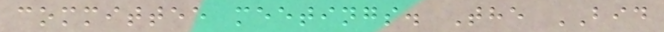committee meetings. The BID
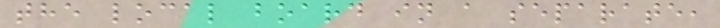the local board in a separate,
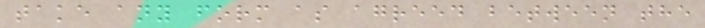take any form as agreed between the
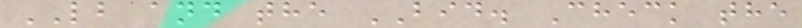LB and the BID. Check the
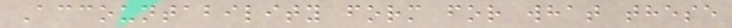Accountability form for what these
